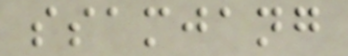ssamjang
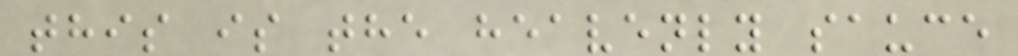this is the heavenly sauce
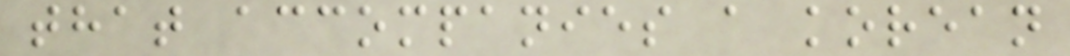that accompanies a korean
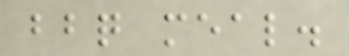bbq meal.
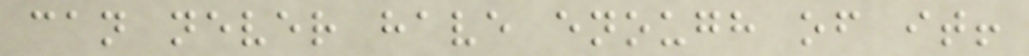can never have enough of it!
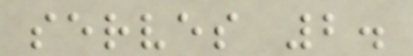serves 2.
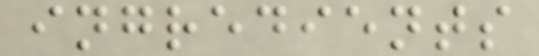ingredients
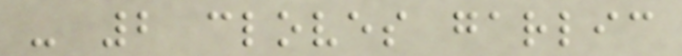- 2 cloves garlic
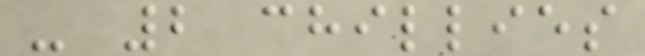- 2 chillies
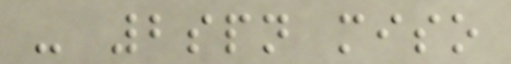- 2spn miso
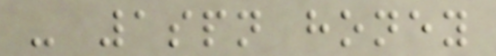- 1spn honey
